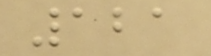121
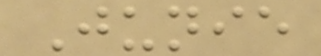Junie
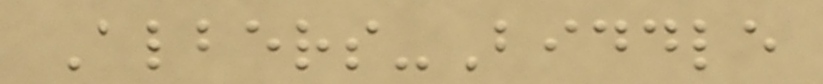Albers-Biddle
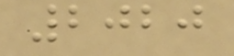2020
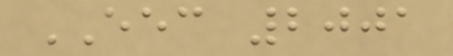EEC 2001
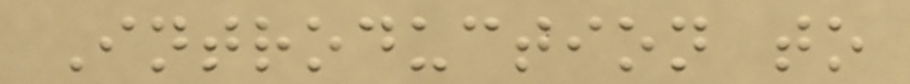Introduction to
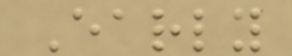Early
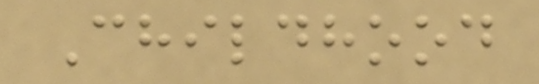Childhood
